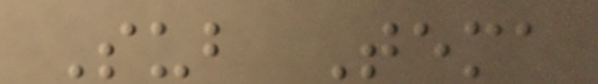Sub Tema
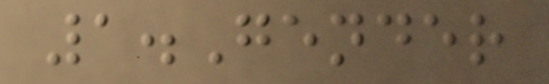1.Gender
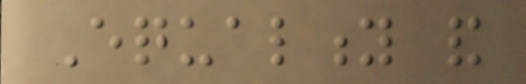Equality and
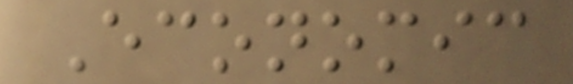Economic
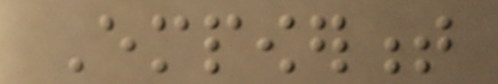Empowerment
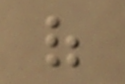of
